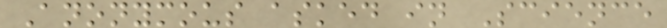Anonymous asked in Science
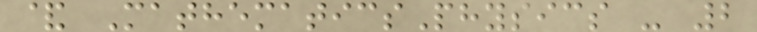& MathematicsPhysics - 2
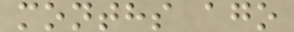months ago
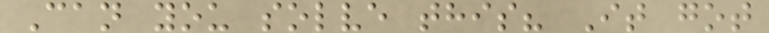Can you solve this? It got
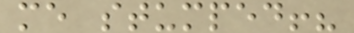me stumped!?
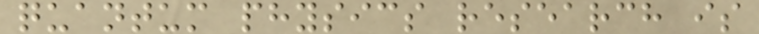quantum physics research is
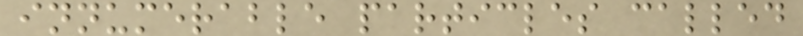innumerable particles called
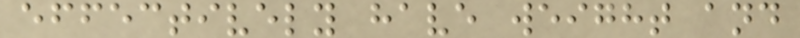effectively have weight and
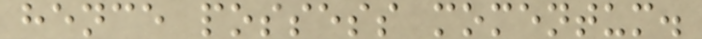hence possess momentum.
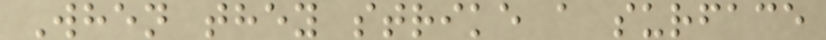When they strike a surface
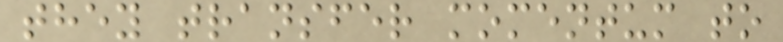they transfer momentum to
